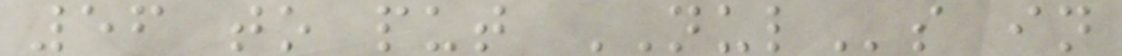56 to put NULs in
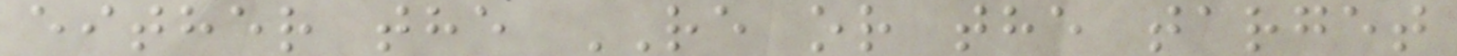either the RE or the target
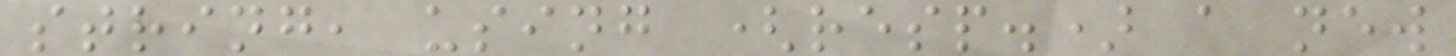string, using (resp.) a new
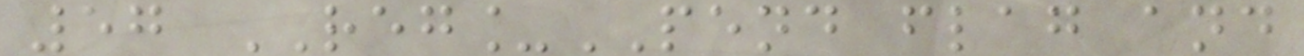57 REG_PEND flag and
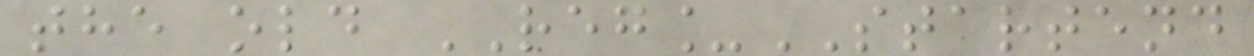the old REG_STARTEND
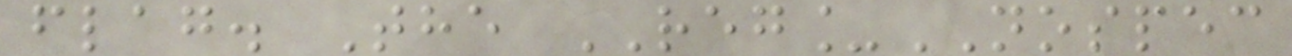flag. The REG_NOSPEC
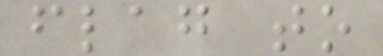flag to
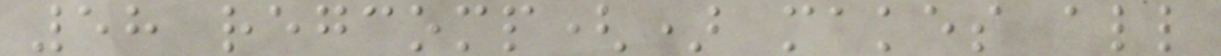58 regcomp() makes all
